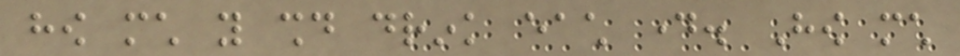how much you should drink each day. How much
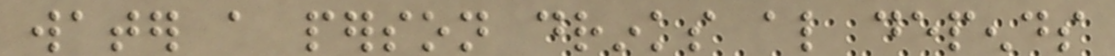water a person drinks also depends
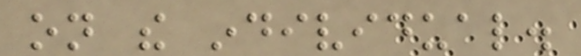on the individual.
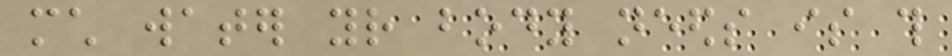much water your body needs is this
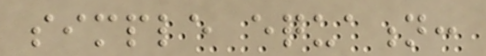simple equation:
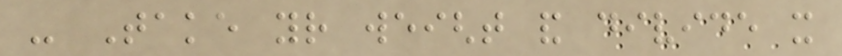- Take your weight and divide it
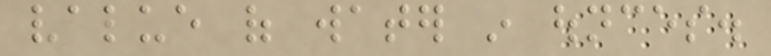value of water in ounces.
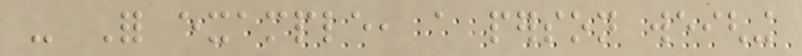- For example, a person weighing
